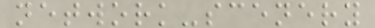network-scenery
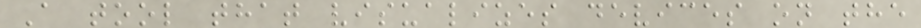A tool that visualizes devices on the
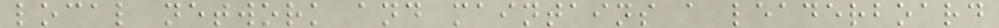local network and maintains a leaderboard
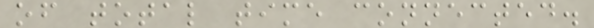of total time connected.
